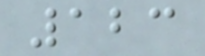123
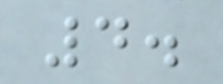4.
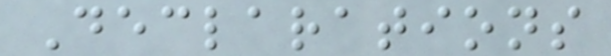Declarations
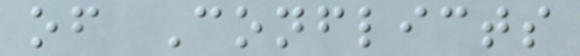of Conflicts
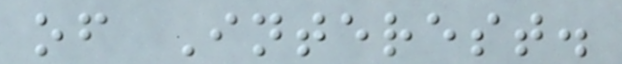of Interest.
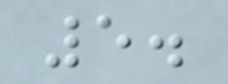5.
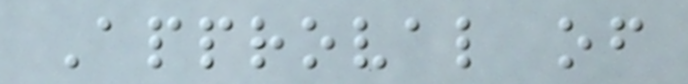Approval of
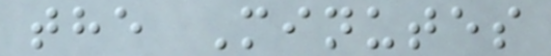the Minutes
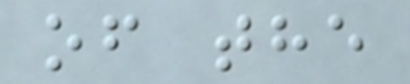of the
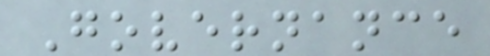Governance
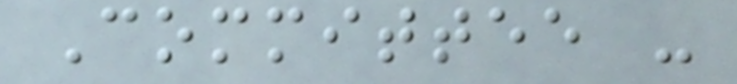Committee -
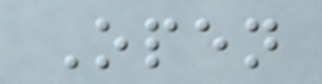Open
